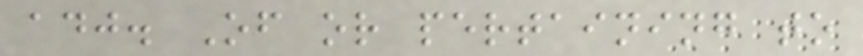adj. Of or pertaining to
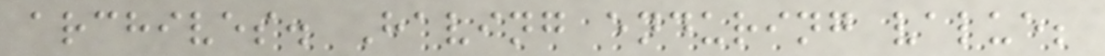archives. Having enduring value;
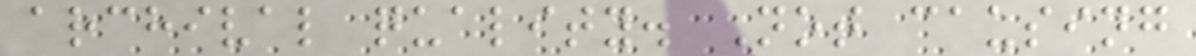archival quality. Not causing
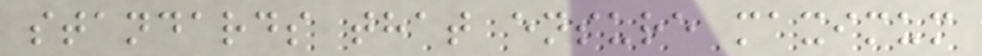standards that ensure maximum
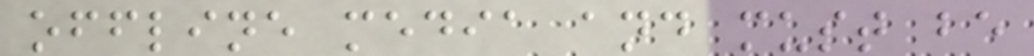offline media and must be
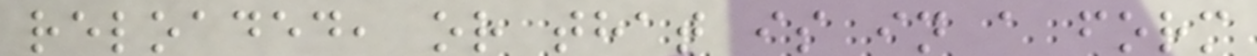reloaded, or that is in a form
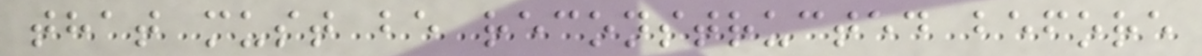that must be reconstructed before
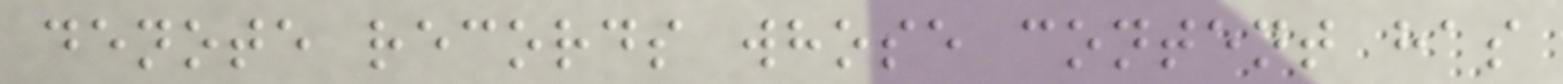denote records whose content has
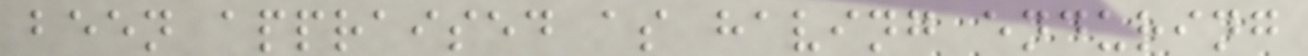been appraised as having enduring
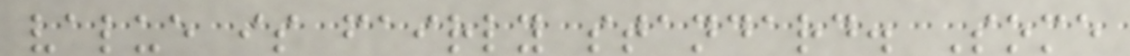value is fairly standard. Some
